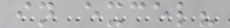in excel?
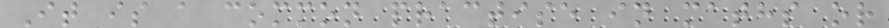It is a common practise in maths or
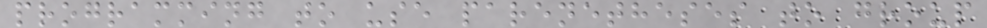programming to use parenetheses to group
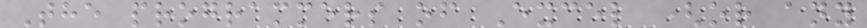The programmers of Excel (or any
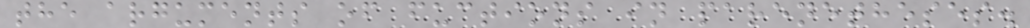the arguments of fuctions in parenetheses.
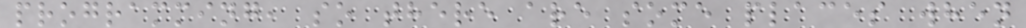programming, so there are some places when
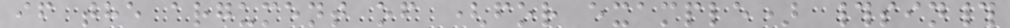if the argument of (for example) #sin#
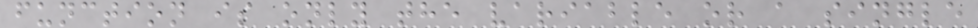function is only the variable or a single
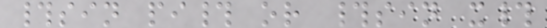#sin pi# or #sin x#
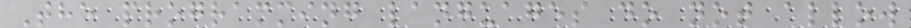The programming languages do not allow
